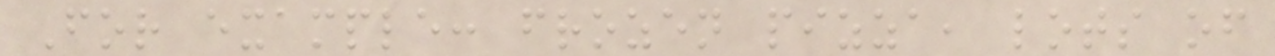For example: frozen pizza, lots of
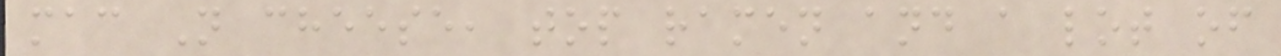mac N cheese, top ramen and a lot of
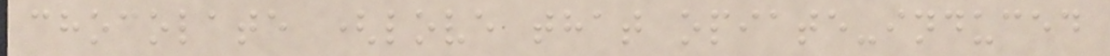chocolate (love that opiate-induced
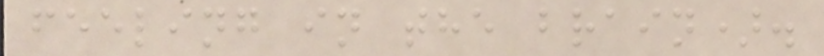feeling in the brain).
